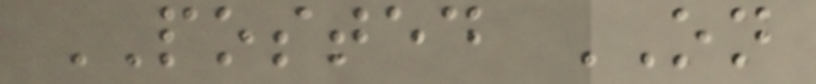POSTED ON
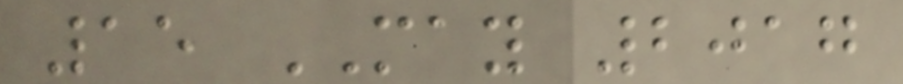15 MAY 2017
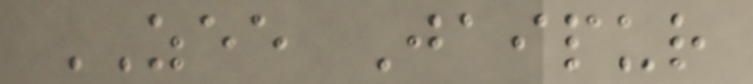ZEE Jaipur
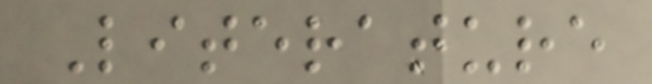Literature
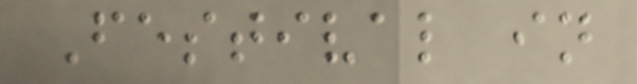Festival in
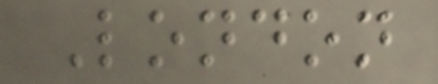London
